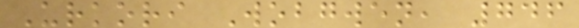Urkori Wobgwen, 746
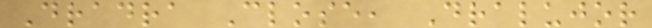Dradra Close, Dralujor
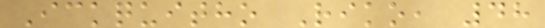Ickquitho Riko, 48
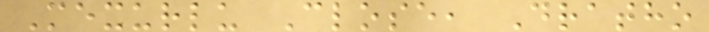Mexurlu Close, Dratho
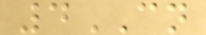4CN
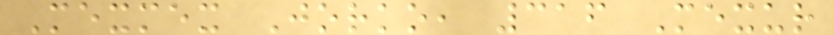Mexmex Jorko, 316 Mexur
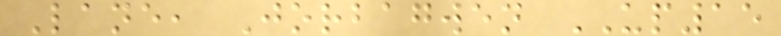Lane, Jorbagwen UP15
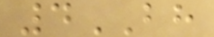4BH
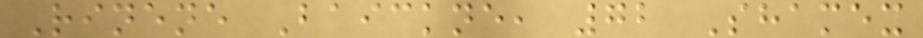Rinene Baickne, 72 Shamex
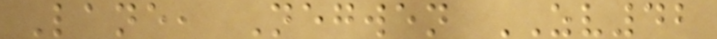Lane, Negwen ZV42
